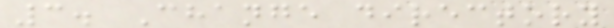3. Change directory
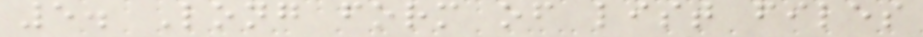5. Long form of list files
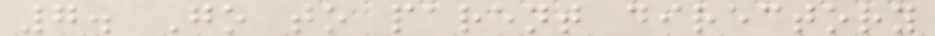7. Go to parent directory
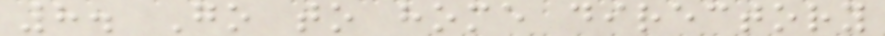8. Go to home directory
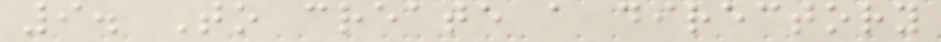9. To create a directory
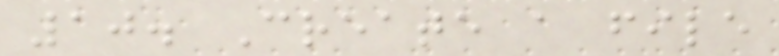10. Create a file
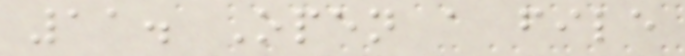11. Open a file
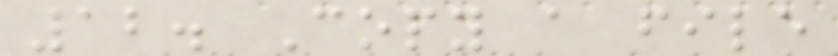12. Copy a file
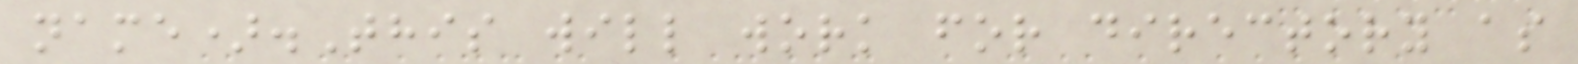name).This will work for directory as
